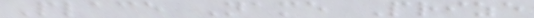Place Name Prize
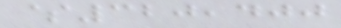$320,400
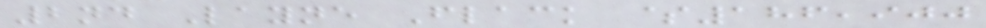2nd Layne Flack $186,900
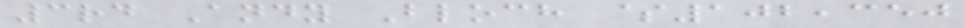3rd Andy Bloch $102,350
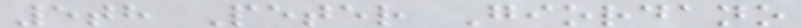5th Peter Giordano
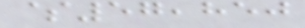$57,850
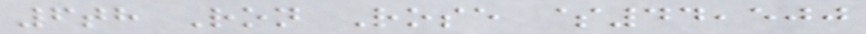6th Ron Rose $44,500
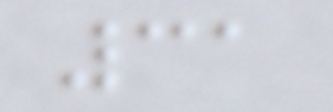31
